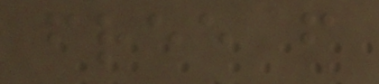free from
